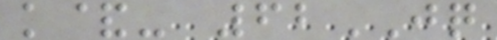k&- 62JQ
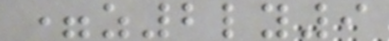=z2ly9
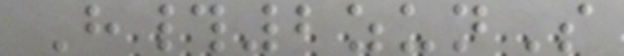H#2zunS
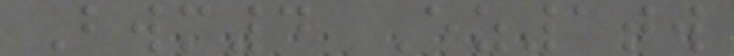Bwm4 Ez1tw
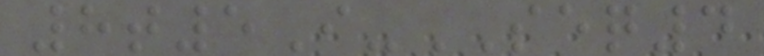8t5I-SEQ4
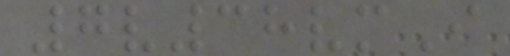7v38vmI
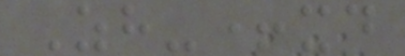Zh-+xd
